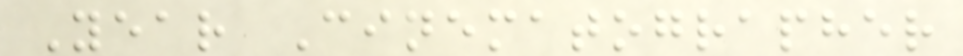Year Cinematographer
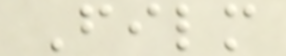Film
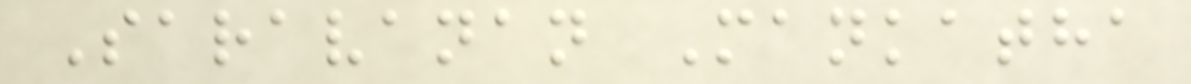Saravanan Mankatha
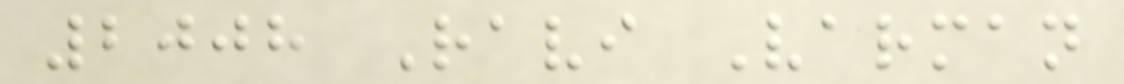2008 Ravi Varman
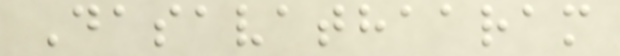Dasavathaaram
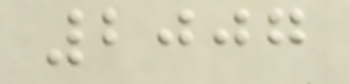2007
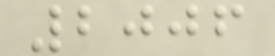2006
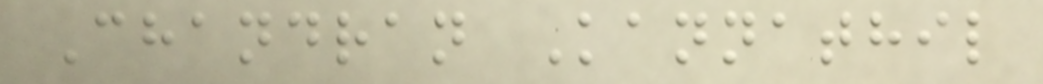Chandran Kannathil
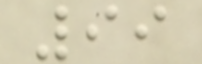99
